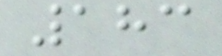183
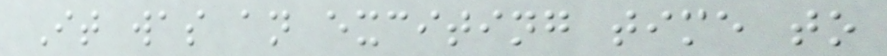It was an exciting time to
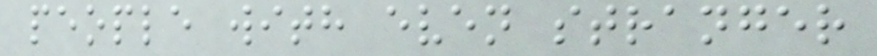people with even stranger
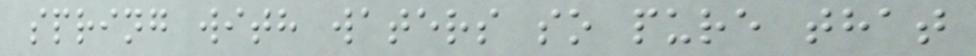spring with waters so pure that
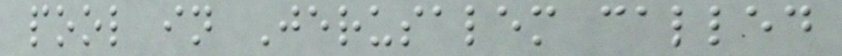pool in Jerusalem called
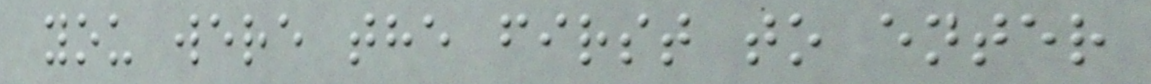you were the first to enter
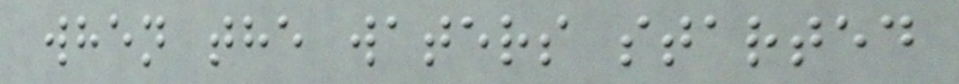when the waters started
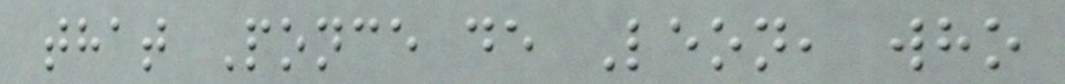that Ponce de Leon, who
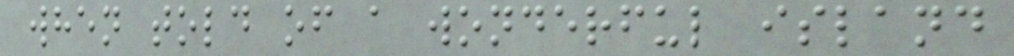when told of a wonderful island
